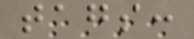tags:
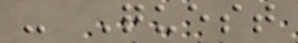- Quest
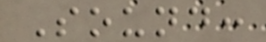Sound:
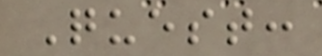Quest:
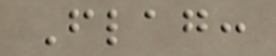Flag:
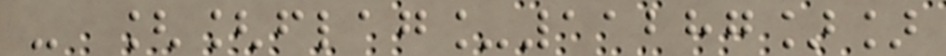- [[flag_11287]]
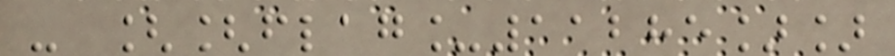- [[flag_11285]]
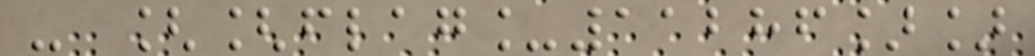- [[flag_11286]]
